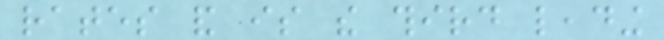rates and is the third leading
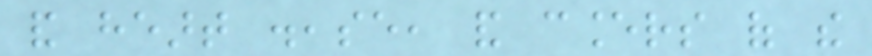and heart disease, and cancers of the
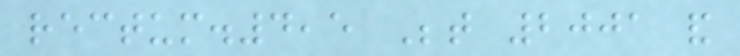rectum.4,5 Between 2001 and
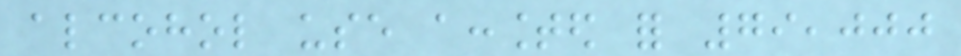alcohol use accounted for 79,000
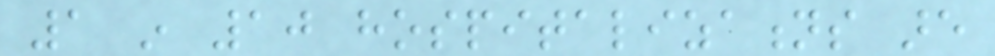1 in 10 hospitalizations are
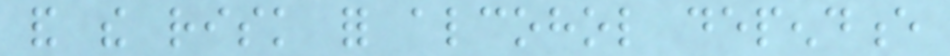and the risk for alcohol dependence
